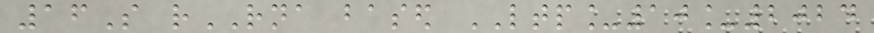16S rRNA based LTP_10_2024
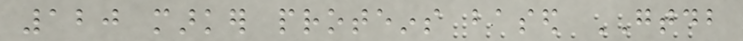120 marker proteins based GTDB
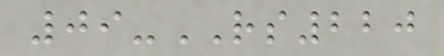09-RS220
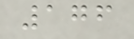176
